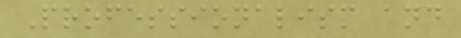Professionalism and
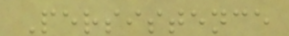Persistence
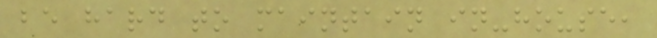be hard to maintain in-house,
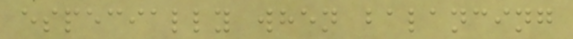especially when balancing
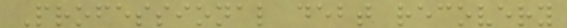Professional debt recovery
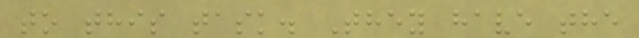to this task. They have the
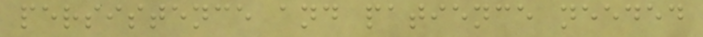persistence and patience needed
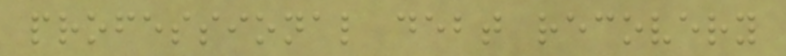professional debt recovery
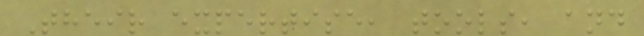Their expertise, tools, and
